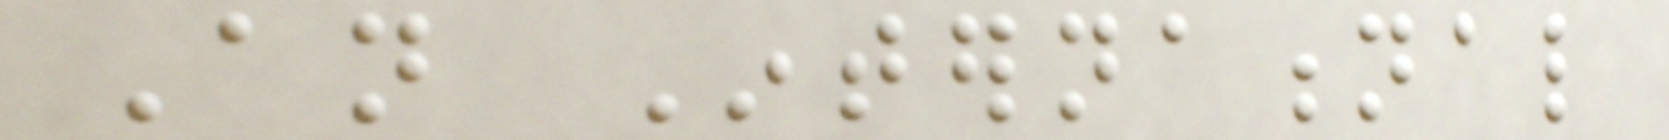An International
